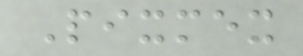Pixmex
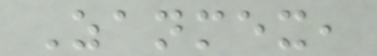Zanmex,
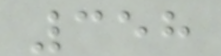358
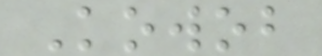Kowob
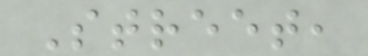Street,
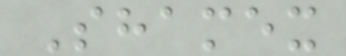Shamex
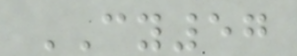CY57
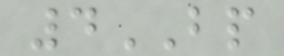4BP
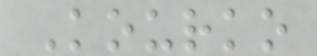Kourko
